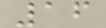16
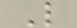L
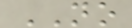NO
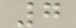7
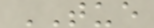TUE
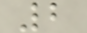2
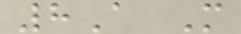8A M
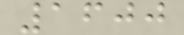1600
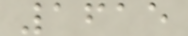1615
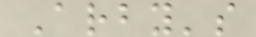Arby's
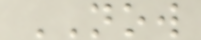NOW
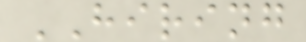HIRING
